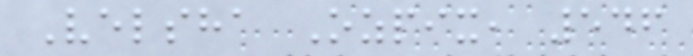Velsha Ozpix, 546
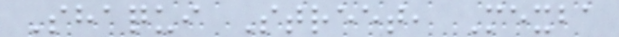Shaqui Street, Mexba
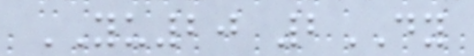YU20 2DY
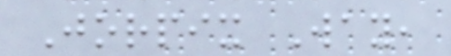Jorpix Way,
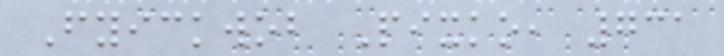Fyickwob Pixko, 731
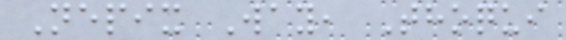Nepix Way, Thoqui
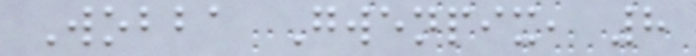Wobba Gwenpix, 8
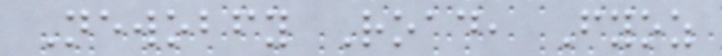Newobfy Road, Fyoz
